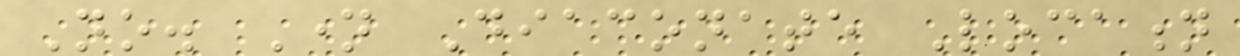No. Name Diaconate Location
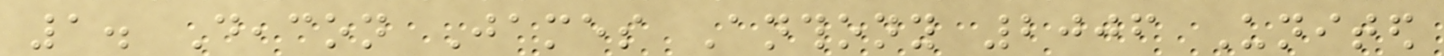1. Deacon James Anthony 2006 United
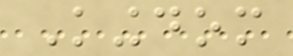Kingdom
